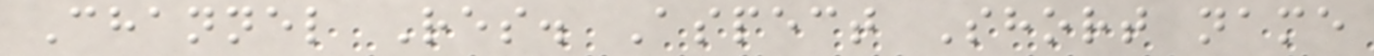Channel Res. Aspect Short name
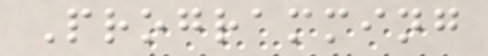Programming
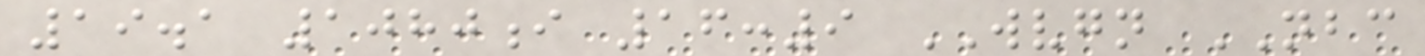19.1 1080i 16:9 WVGN NBC
